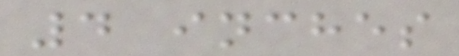4 inches
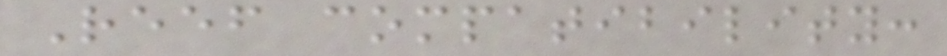Reef compatibility:
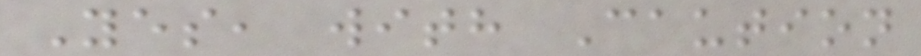Yes, with Caution
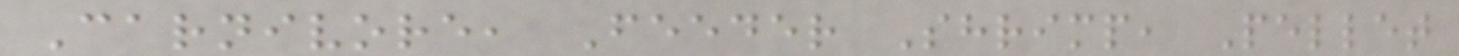Carnivore, Feeder Shrimp, Pellet
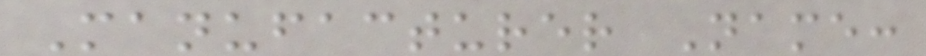Manufacturer Name:
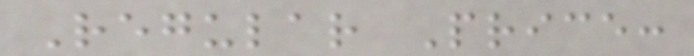Regular Price:
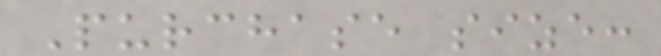Purchase size:
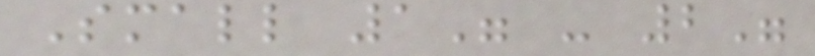Small 1" - 2"
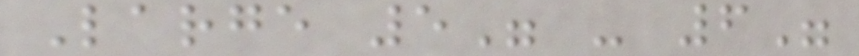Large 5" - 6"
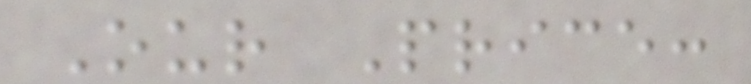Our Price:
